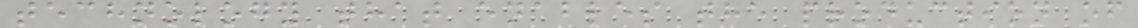technology that enables the production of
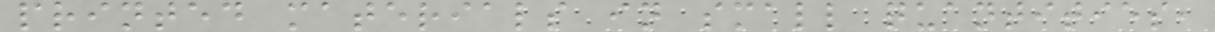printed materials in small quantities,
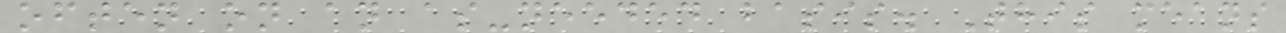often on an as-needed basis. This means
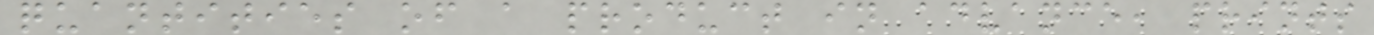quantities of a product in advance, prints
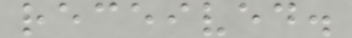received.
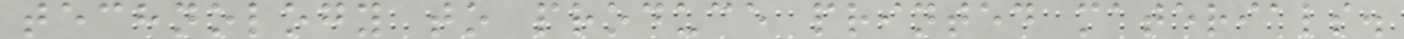technology to produce printed materials.
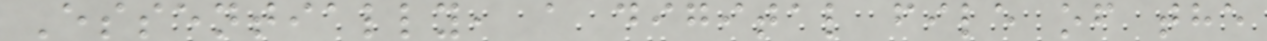Essentially, a digital file of the
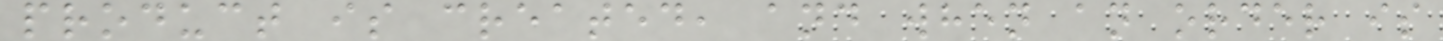product is created, and when an order is
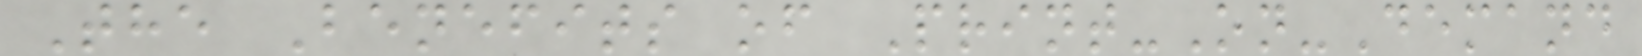The Benefits of Print-On-Demand
